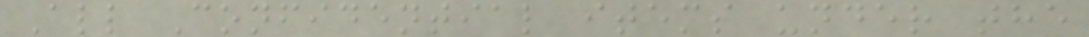All Confidential items under the
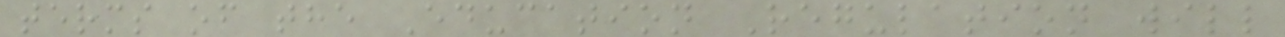terms of the Education Regulation will
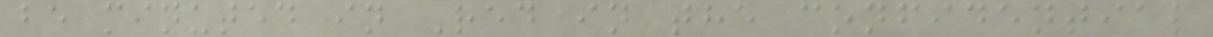be minuted in Red in the confidential
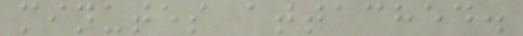minutes attached.
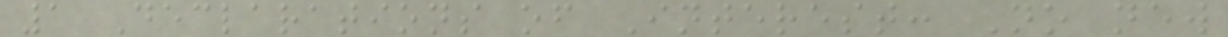1 Declarations of Interest: No new
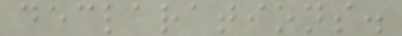declarations.
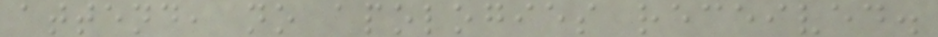attend, no apologies received.
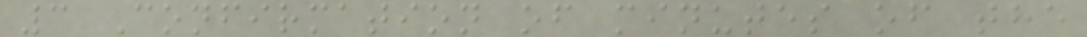3 Confirmation of minutes of the
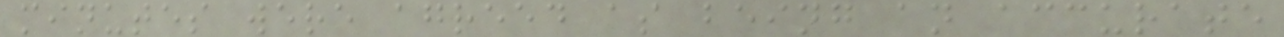minutes were agreed as being an accurate
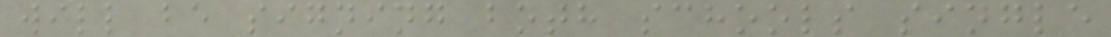will be signing both schools single
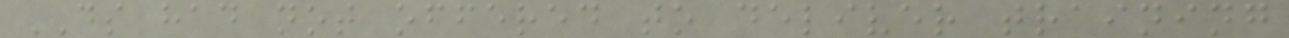DS had not offered to deliver training
